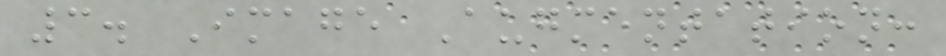3. Image Augmentation:
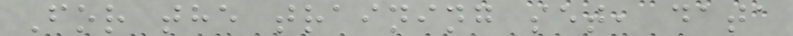For the training set, data
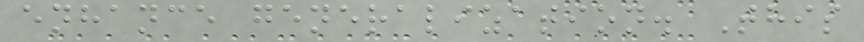enhance generalization. This
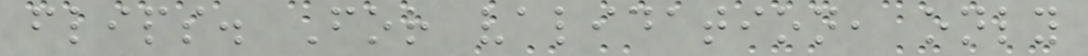flips. For validation, only
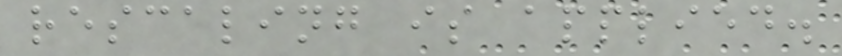rescaling is applied.
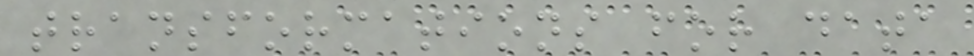transformations for data
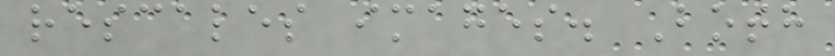rescales images. Both
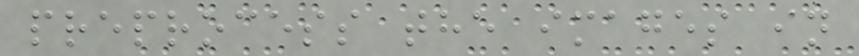preprocess the images in
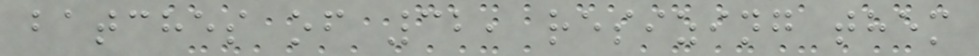batches of 32, resizing them
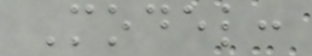Model:
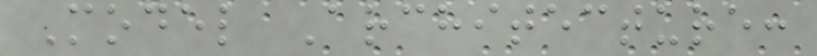Model Architecture:
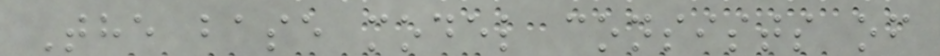The base model consists of
